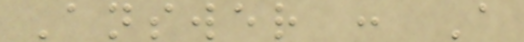Answer : A
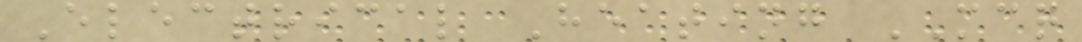Electrical Heating MCQ
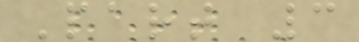Part 3
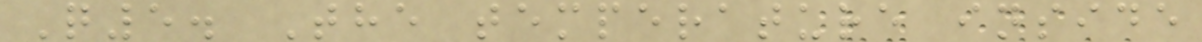Q5. The temperature inside
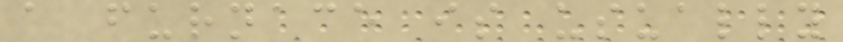a furnace is usually
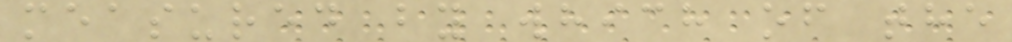measured by which of the
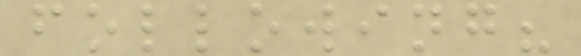following?
